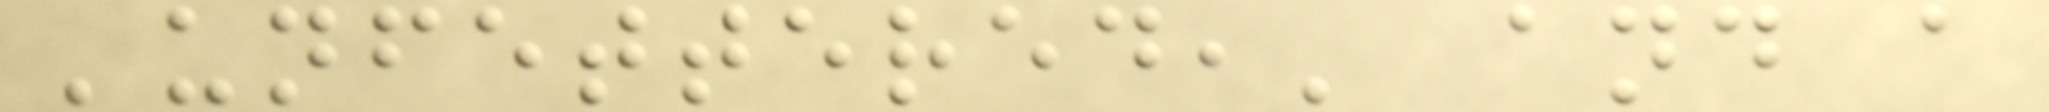'unfettered,' and a
